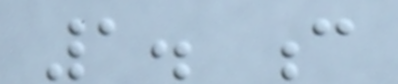1. c
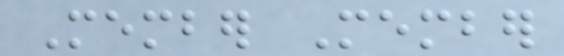Member Member
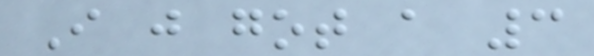I just got a 3
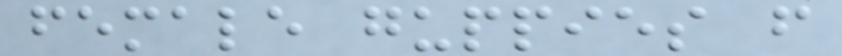female guppies from
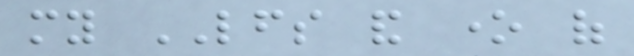my LFS and one of
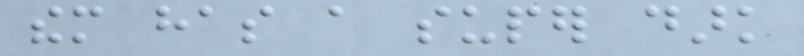them has a super dark
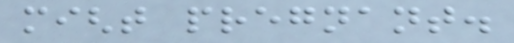might pregnant.
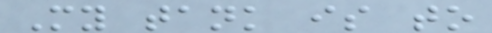My tank is to
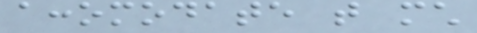accomodate that much
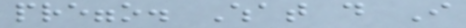preggo. What do I
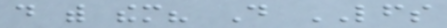do with them? Do LFS
